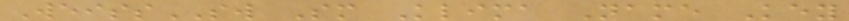WeissSW Sm Klima Name Key
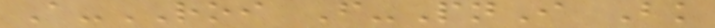A-ROI F-PnI Bk
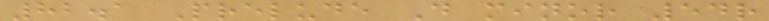82.1 Prelude D minor 54r
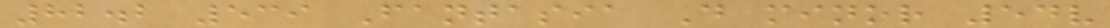82.2 539 Fantasia D minor 54v
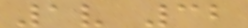1v 32
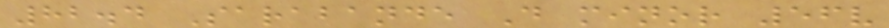82.4 Sarabande D minor 56v
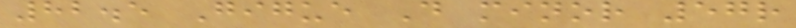82.5 Gigue D minor 57r
